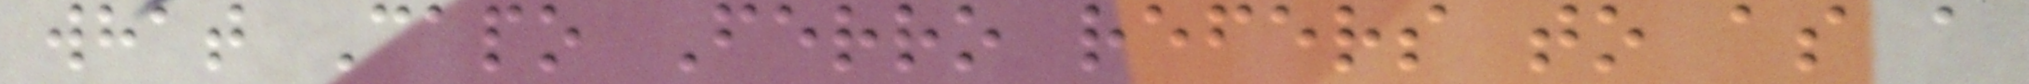what Capo Ferro refers to as a
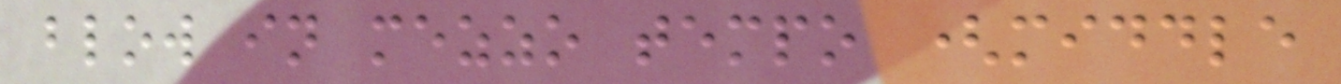blow in mezzo tempo (middle
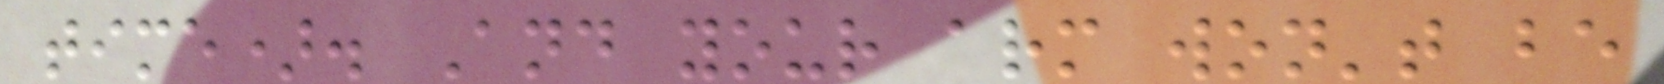time). And your arm won't be
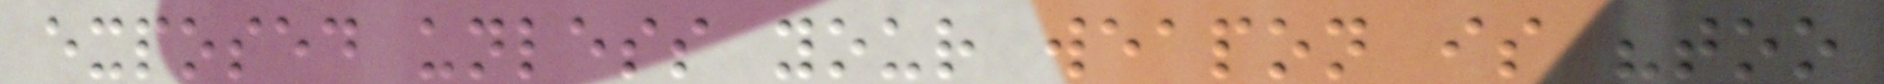exposed unless your weapon is "too
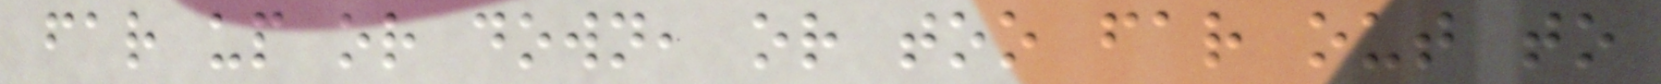far up or down, or too far out to
